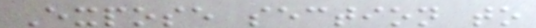Expose section to
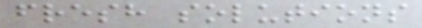fresh solutions
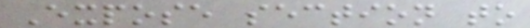Expose section to
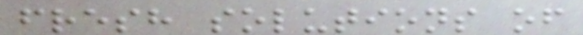fresh solutions of
